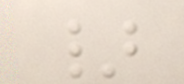}
